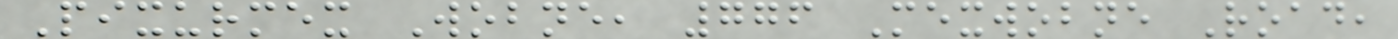Pixurmex Wobne, 776 Mexwobne Road,
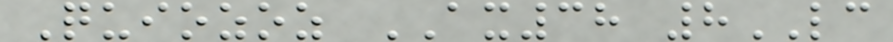Quiozoz AX38 8LC
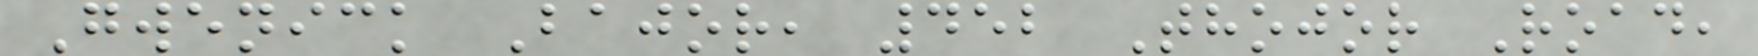Gwenick Bajor, 452 Thojor Road,
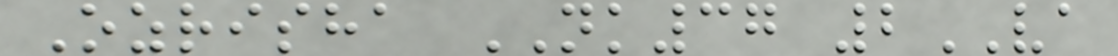Ozrisha NK37 2VA
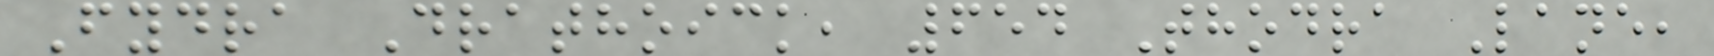Fydra Drathoick, 654 Thodra Lane,
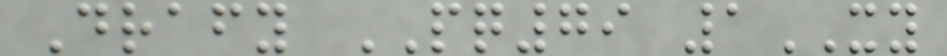Drafy PQ79 1XY
